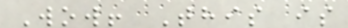Wow! This is
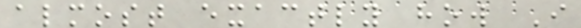almost exactly how I
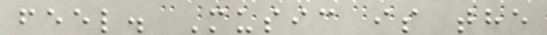feel. Music is the
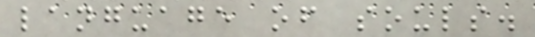language of souls.
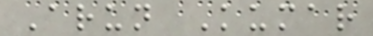Arun Kumar
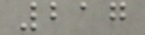217
